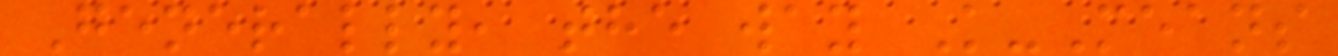Generally, the way K-Means
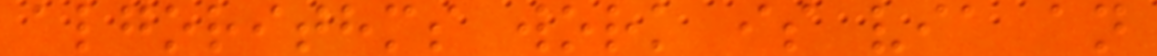algorithms work is via an
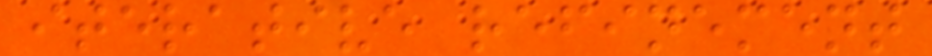iterative refinement
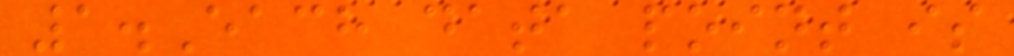1.Each data point is
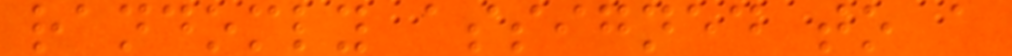randomly assigned to a
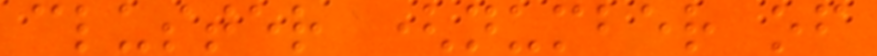cluster (number of
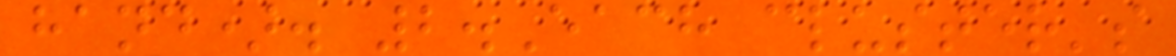hand). 2.Each cluster's
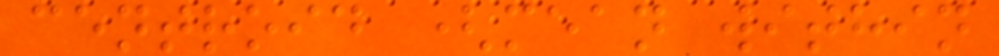centroid (mean within
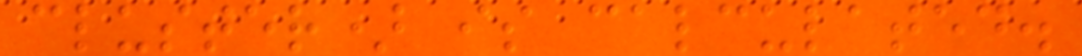cluster) is calculated.
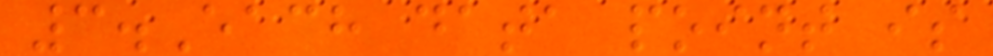3.Each data point is
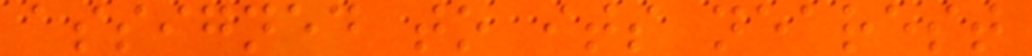assigned to its nearest
